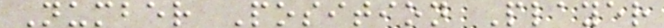Number Position Player
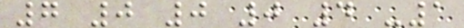7 0 0 0 4 -1
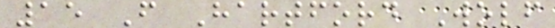15 F Hartford Wolf
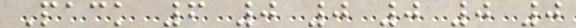Pack 6 0 0 0 0 0
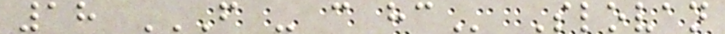18 F - C HC Slovan
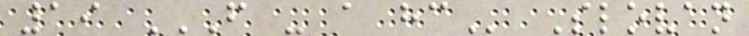19 F - A HC Slovan
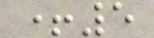+5
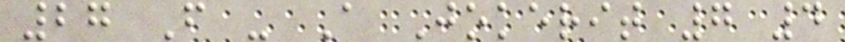27 F - A Jokerit 7 4
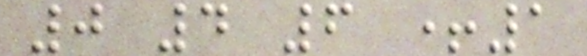0 4 6 +1
